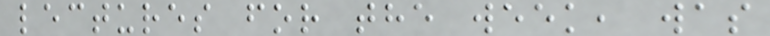lectures for the week, was
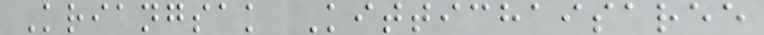Kriangsak Kittichaisaree
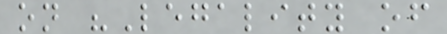on "Legality of
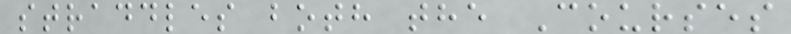straddles both the Courses
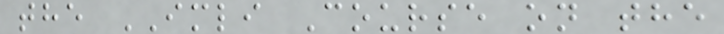the IMLI Course on the
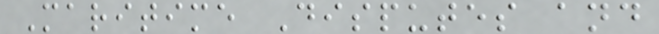Maritime Disputes and
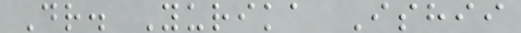Dr. Yurika Ishii
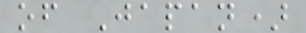of Japan)
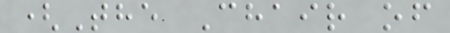(The Chair of
